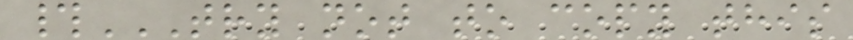#TRY NOT TO COPY THIS
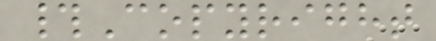#Copyright
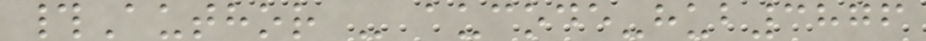#Author - aucode-hub3876
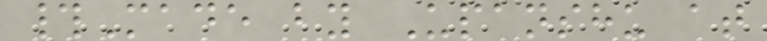#Made by Upanshu at
